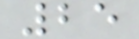25
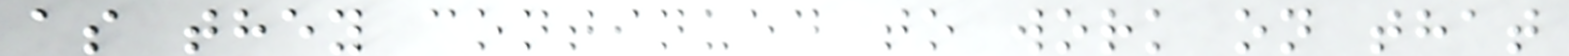as they continued to work on that
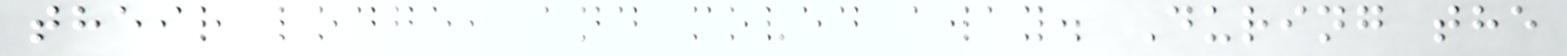their lodge, and moved away. During the
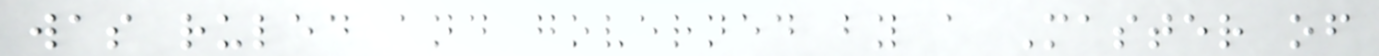was ruled and governed by a Master of
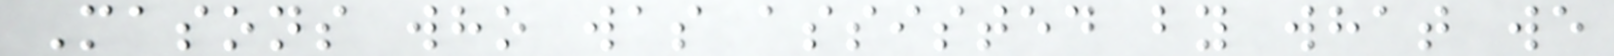Masons who was assisted by what we
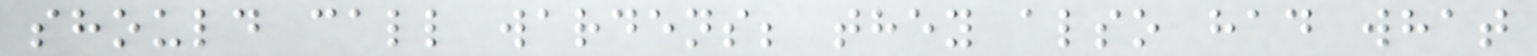should call wardens; they also had what
